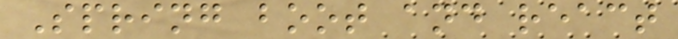Spring boot and react
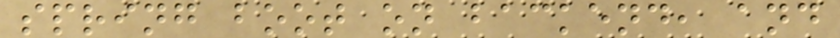spring boot on backend, and
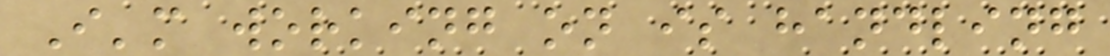I'm working on is handling
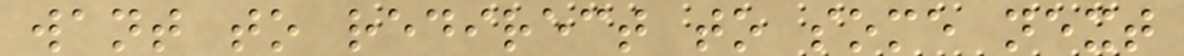want to redirect to some next
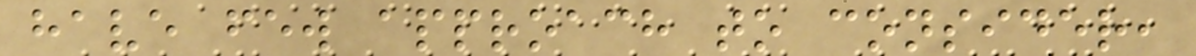have few approach to consider,
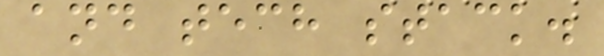and tech stack.
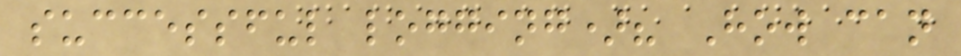successful logging)? How can
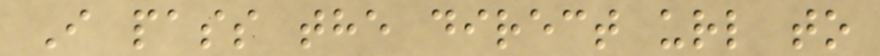I pass the direct url to
